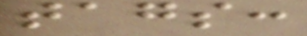tags:
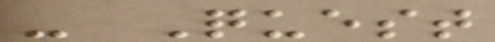- Quest
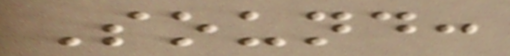Sound:
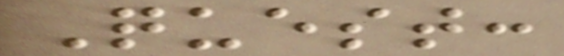Quest:
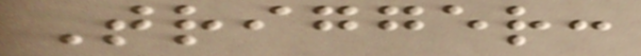Trigger:
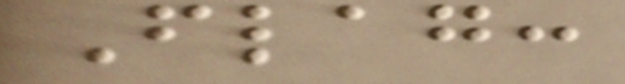Flag:
